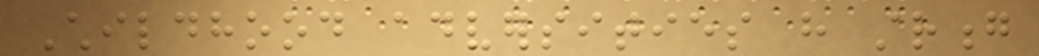Childhood adversities have strong
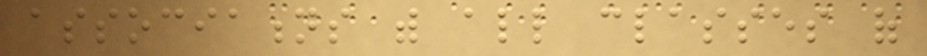associations with all classes of
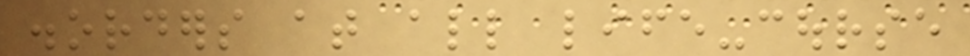disorders at all life-course
